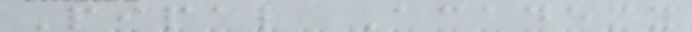Pipal Academy
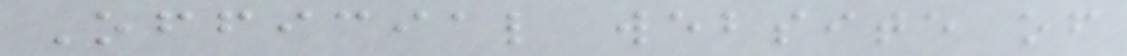Official website of
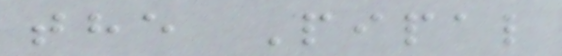the Pipal
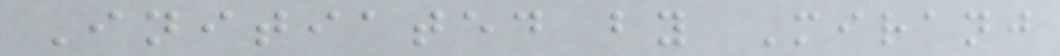Initiated by Miranj
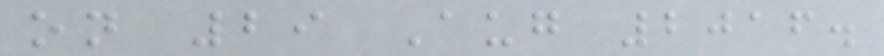on 29 Aug 2016.
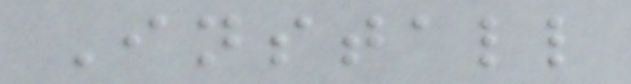Install
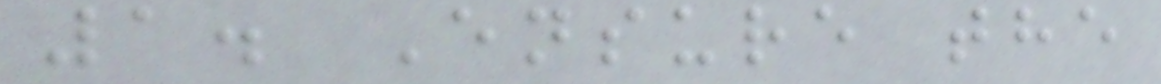1. Ensure the
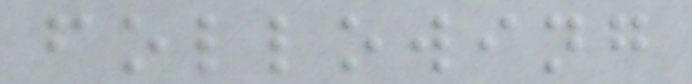following
